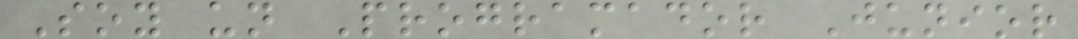Soy un Programador Junior
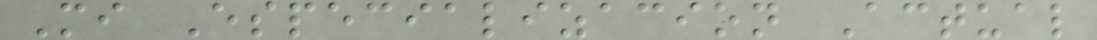Mi Especializacion Actual
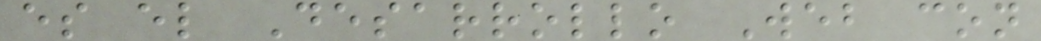es el Desarrollo Web con
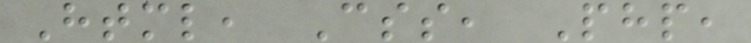Html, Css, Php,
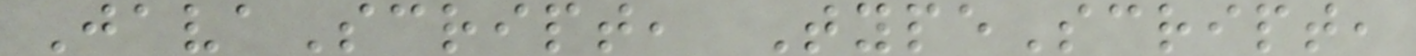JavaScript, TypeScript,
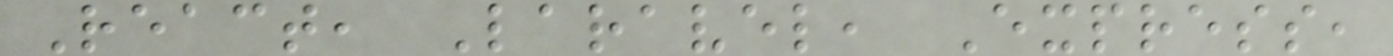React, Laravel, Express,
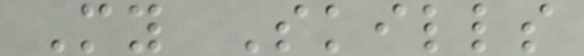My Skills
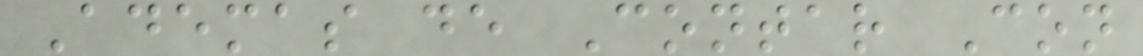Ademas de Contar Con
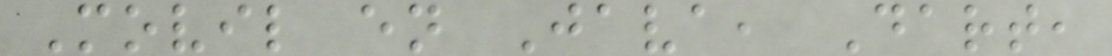Movil en Java, Dart,
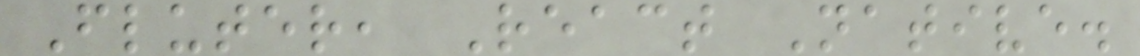Fluter, React Native.
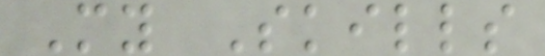My Skills
